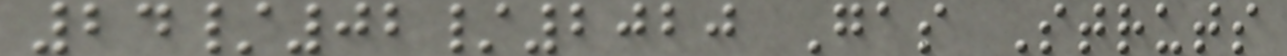24/02/2020 Gas Struts
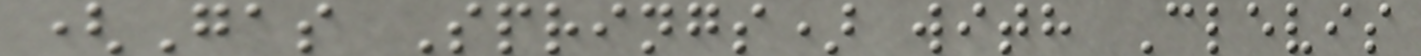(Gas Springs) with Clevis
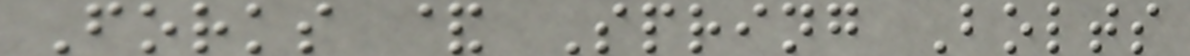Forks & Spring Bolts
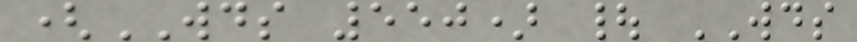(WDS 550) | WDS
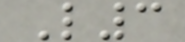L3
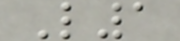L1
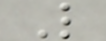L
